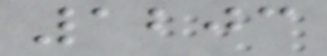1203
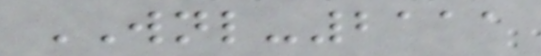WNL-2111
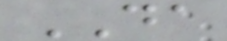DA
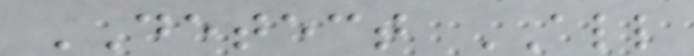DETECT ALL
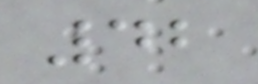42
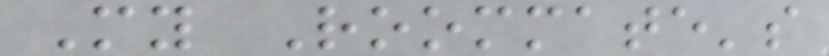My Roommate's
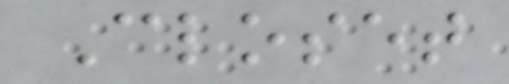Closet
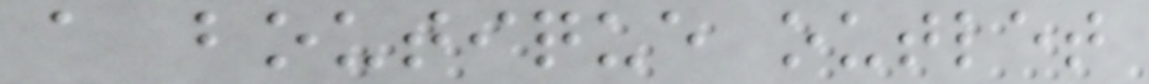a boutique outlet
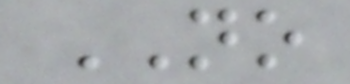NO
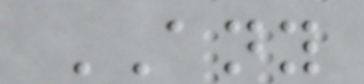ANY
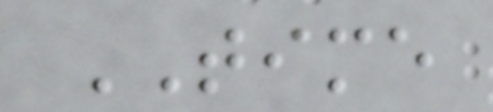TIME
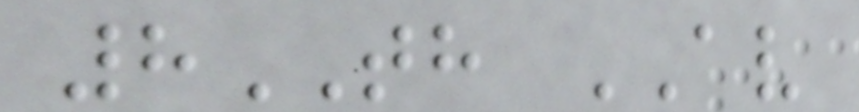8TH AV
